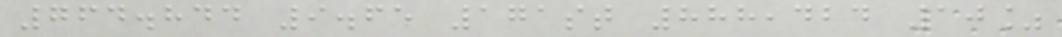764.844 9.65 171st 888,424 10%
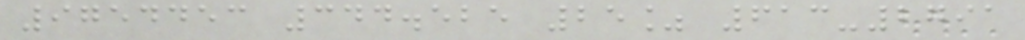9754453 344.525 25% 613-2791
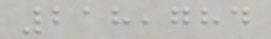218,784
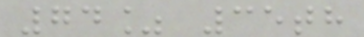74% 35th
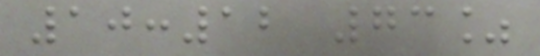10:12 73%
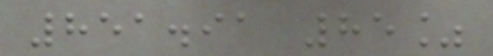851.91 85%
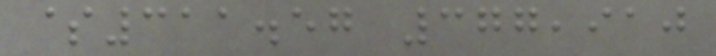$311.57 377,910
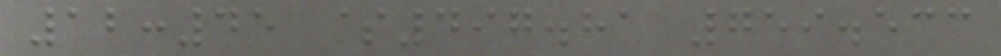12:45 $497.81 759.533
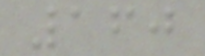160
